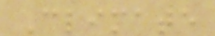Climate
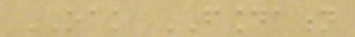OAK FOUNDATION
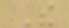The
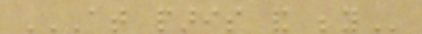AT PARIS AND BEYOND
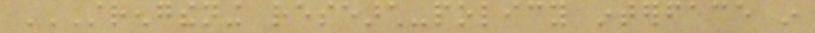STRENGTHENING RESEARCH-POLICY INTERFACE IN
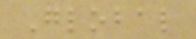Global
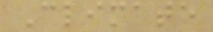Climate
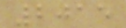2015
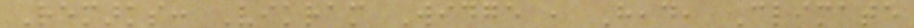Remarks: Vikram Widge , Head, Climate
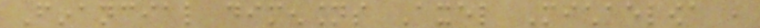Financial dimensions Axel Michaelowa ,
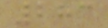283
